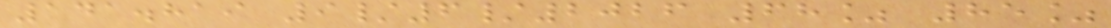141.819 9/6/2026 68% 85%
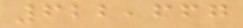622,667
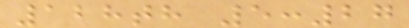128th 5:27
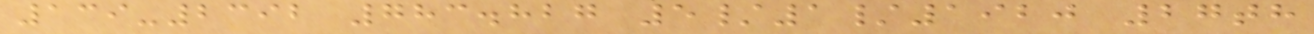139-2392 783.827 5/1/1920 27th
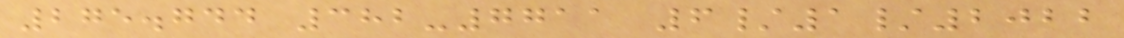275.744 382-7711 6/1/2022
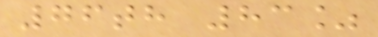76th 83%
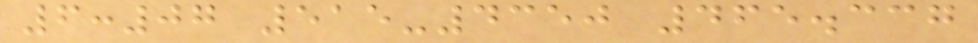6:07 515-4350 465.337
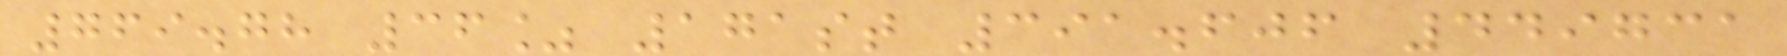769.78 36% 171st 391.606 449731
